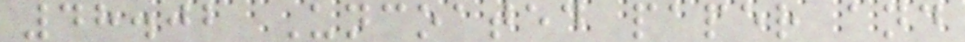48.02 Uncoated paper and
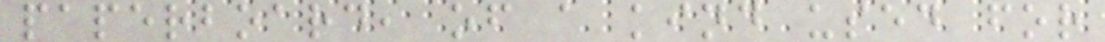paperboard, of a kind used for
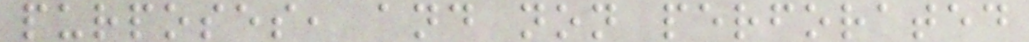purposes, and non perforated
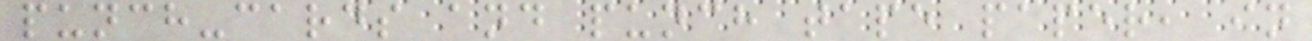punch-cards and punch tape paper, in
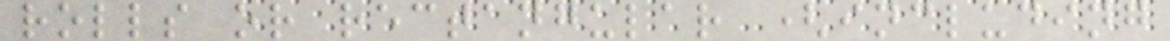rolls or rectangular (including
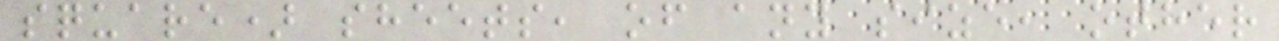square) sheets, of any size, other
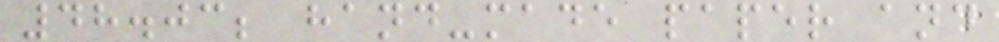48.03; hand-made paper and
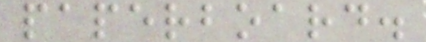paperboard.
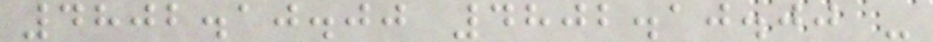4802.10.00 4802.10.00 -
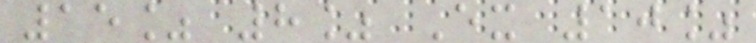15% 8% Ex 10%
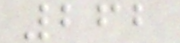262
